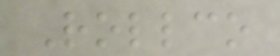Rollco
